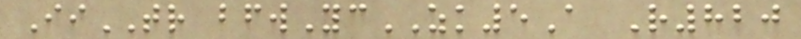IiTR bfwYcZK5A R820
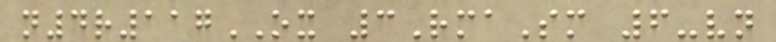n4r117OX 3RmaSm 6-vn
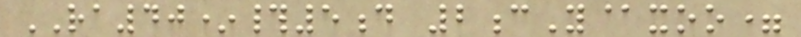RA40*#5d 2cY@xoo=
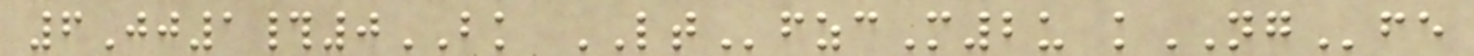6Jj1#0BK LTfzcM2u kNGfe
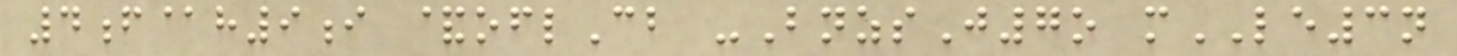4f@h9i &oflCb -BnzsJ7o mLE3n
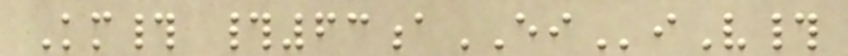Km# #63aEIiV#
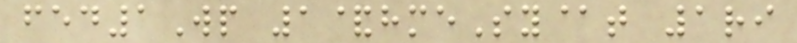fed1Wp 1&hmeSy@t 1ri
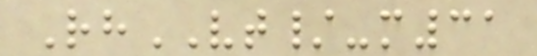RhVT/-m31
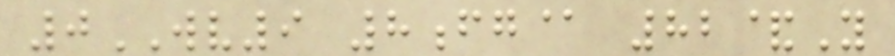0WV9 8fg@ 82&Y
